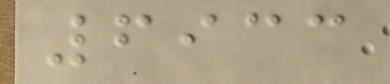6933
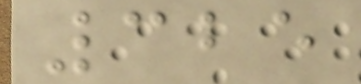325
